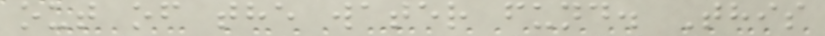out of the water fund. This
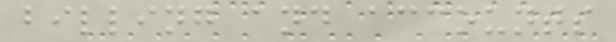billing and accounts
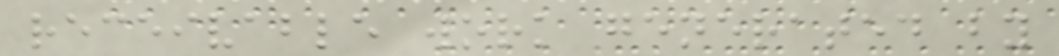receivable work generated by
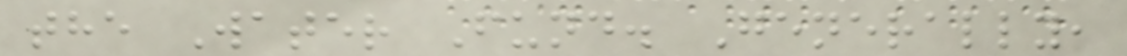the Water Fund. Generally,
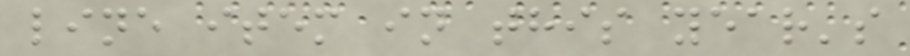line item in this year's
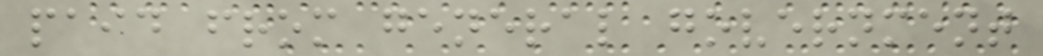paid from general government
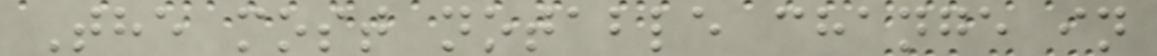The most notable change in
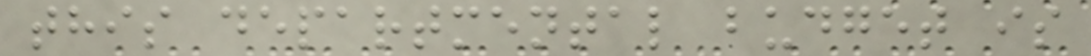this departmental budget is
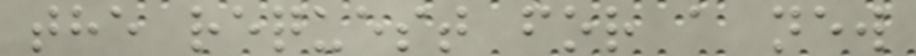the request for a new
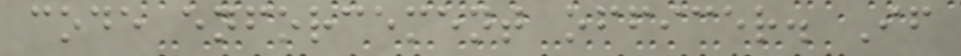code enforcement officer. If
